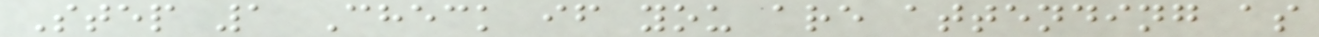Step 1 Check if you are attending as
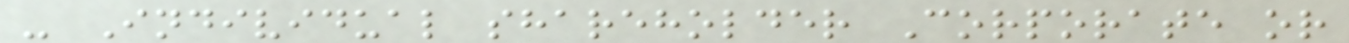- Individual shareholder Corporate or
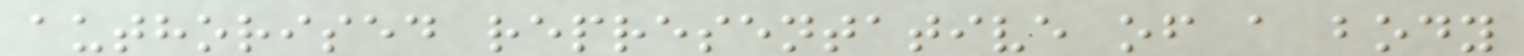authorised representative of a body
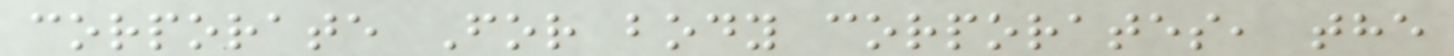corporate For body corporates, the
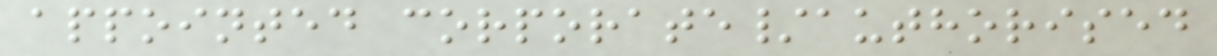appointed corporate/authorised
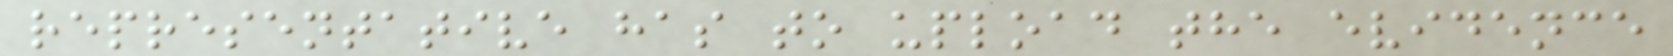representative has to upload the evidence
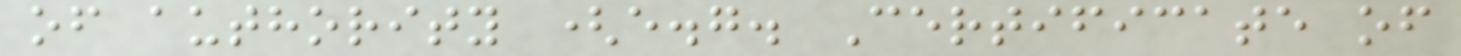of authority (e.g. Certificate of
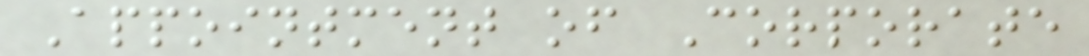Appointment of Corporate
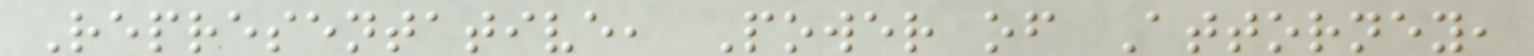Representative, Power of Attorney,
